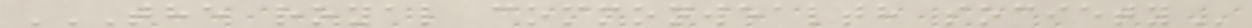THE ROYAL COMMONWEALTH SOCIETY
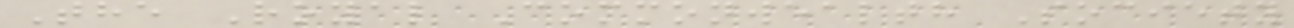The Royal Commonwealth Society
